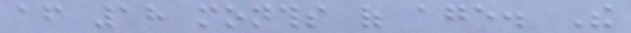after 18 months of age. The
